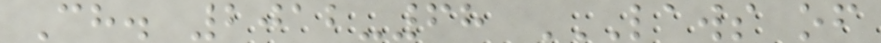Ch. 2012-68 LAWS OF
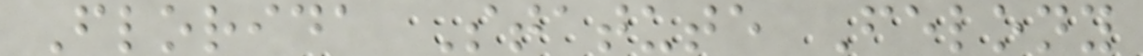Florida Statute Felony
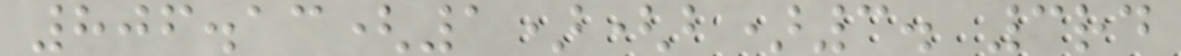806.13(1)(b)3. 3rd
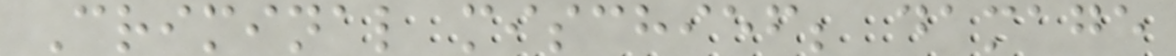Criminal mischief; damage
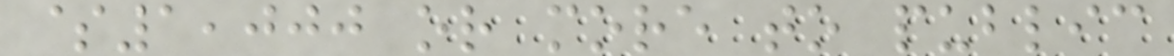$1,000 or more to public
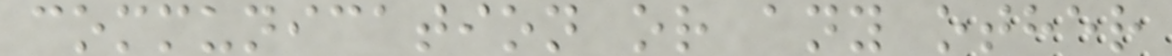communication or any other
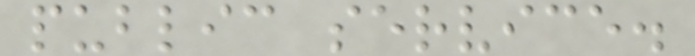public service.
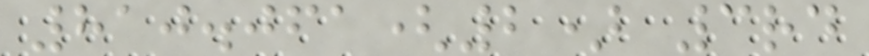810.061(2) 3rd
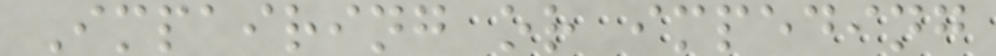Impairing or impeding
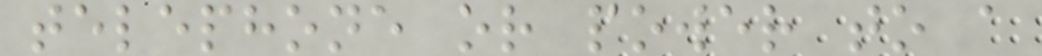telephone or power to a
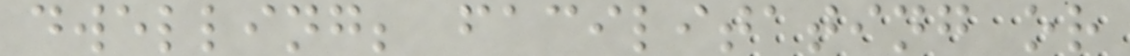dwelling; facilitating or
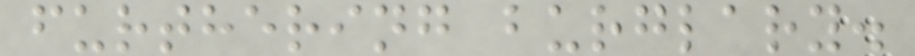furthering burglary.
